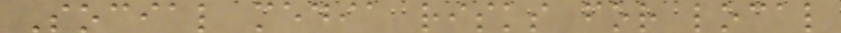Social media risks for local
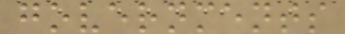governments
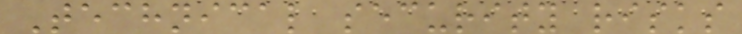Technical security risks
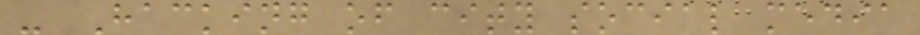- Hacking of city social media
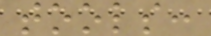tools:
